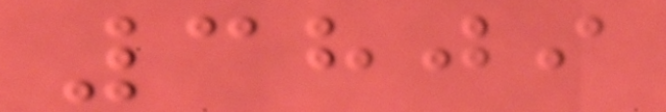3809
